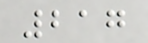217
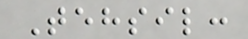Tehsil:
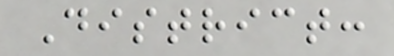District:
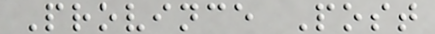Province Post
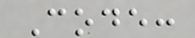Code:
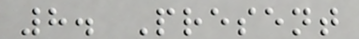8. Present
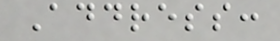Address:
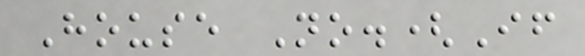House No.(If
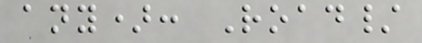any): Road/
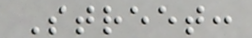Street:
